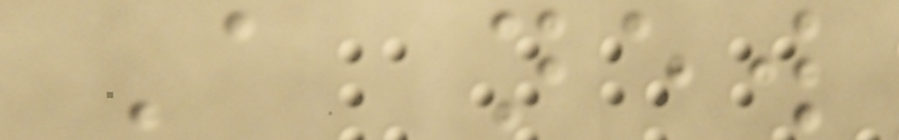A new
